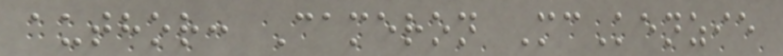author: Cameron McKenzie
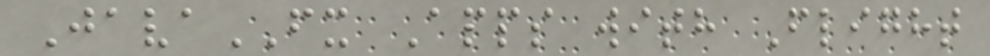JavaFX Apps with Flight
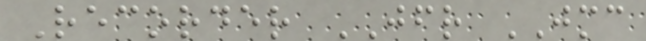Recorder JFR JMC
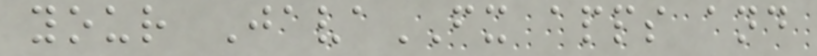your JavaFX apps and
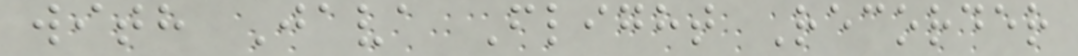with Java Flight Recorder
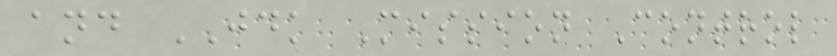and JDK Mission Control
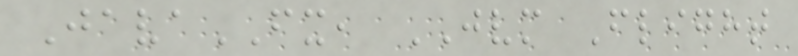JavaFX, JVM Flight
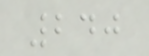240
